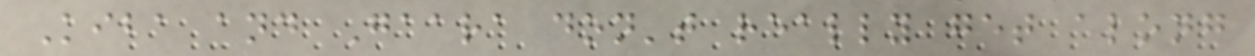Kiba and Gaara don't really get along
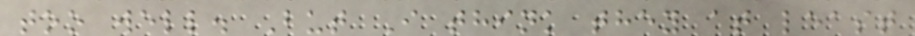too well. But I think they at least
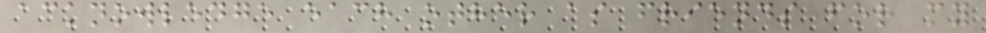acknowledge each other as friends for my
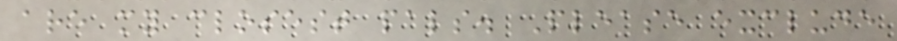are my closest pals. Please exclude
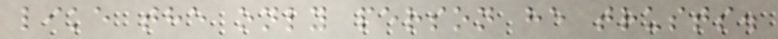like the only person he trusts.
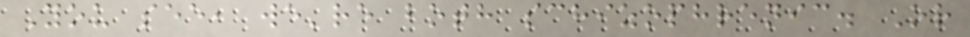You see, we're both schizophrenic. Or
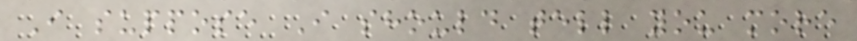I suppose I should tell you more
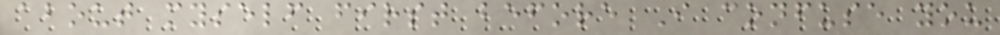about myself first before I confuse you
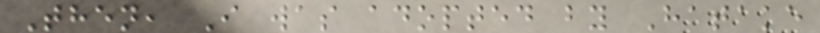Then, I was adopted by Hatake
